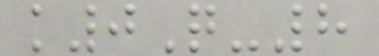k0Q-8
